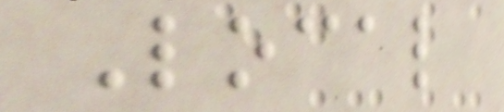Local
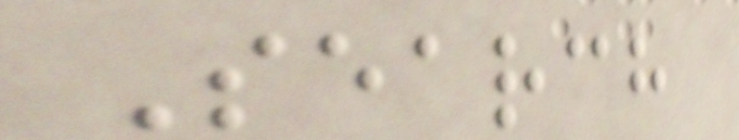Search
